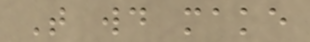That would make
